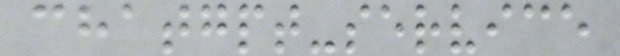chatgpt-service
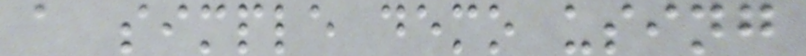a simple demo using
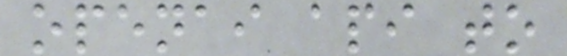openai api to
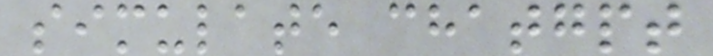simulate chatgpt
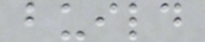build
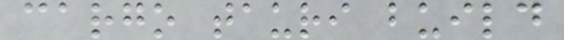cargo tauri build
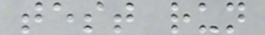test run
